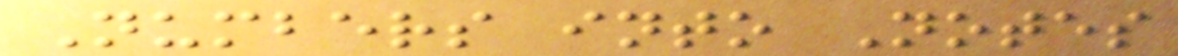Numbers into Notes
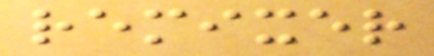remixer
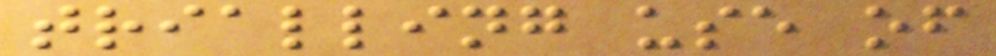trialling use of
